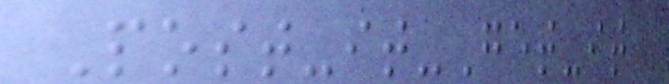Post-it-Get-it
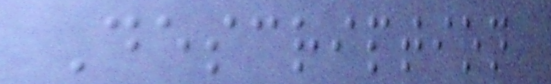Description
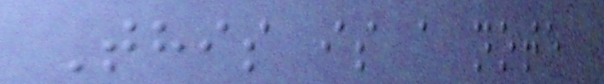This is a note
